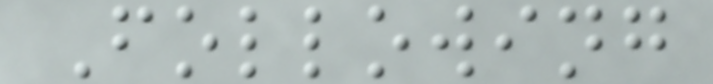Following
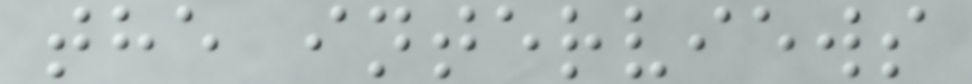the interviews
